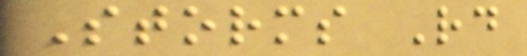Storms Rd
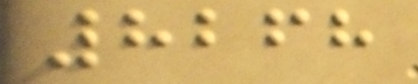8268
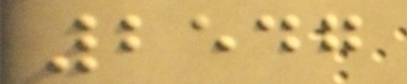2547
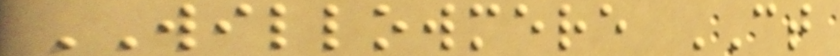WILLOWMERE CT
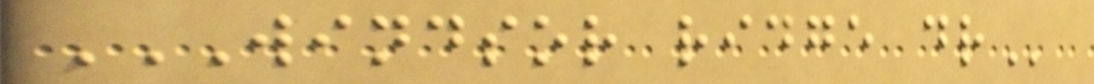WINDSOR RIDGE DR
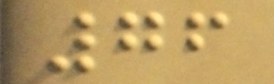76
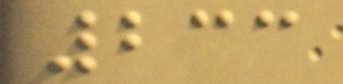233
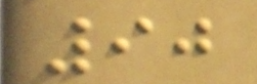90
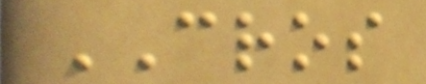CROS
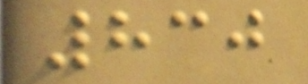830
